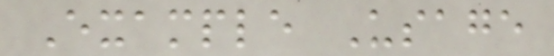Example Usage
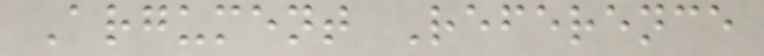Argument Reference
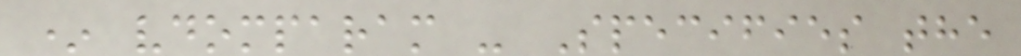* vdomparam - Specifies the
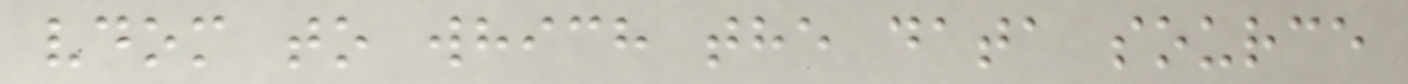vdom to which the data source
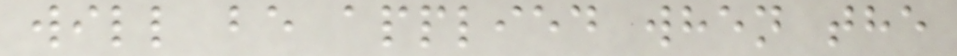will be applied when the
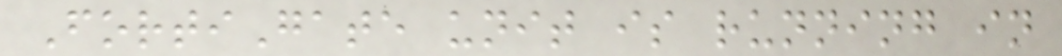FortiGate unit is running in
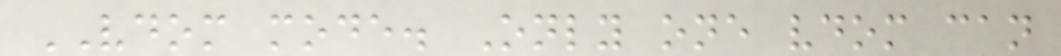VDOM mode. Only one vdom can
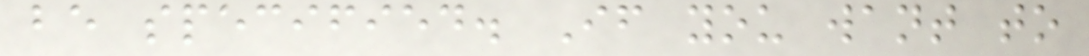be specified. If you want to
